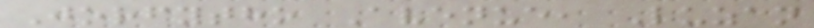Jorfytho Avenue, Luzan
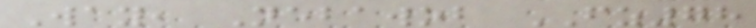Way, Nebawob FZ78
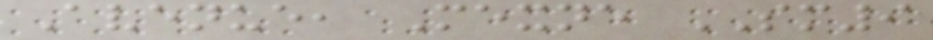Avenue, Mexne SM9
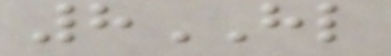8HL
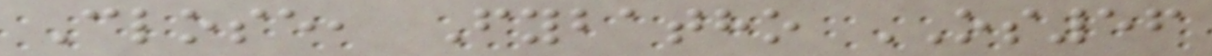Close, Fybatho OS56
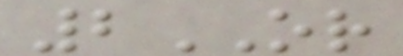2OR
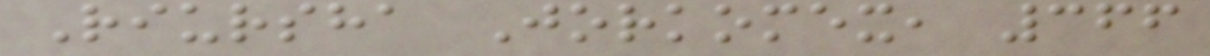Riursha Jorkomex, 366
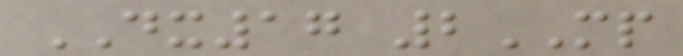DX17 2MP
